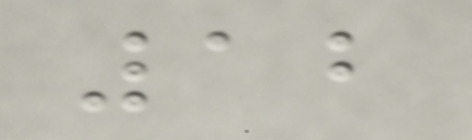12
